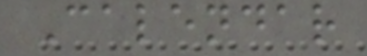Calendar
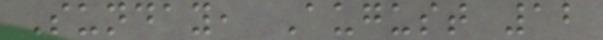Sunday, August 12
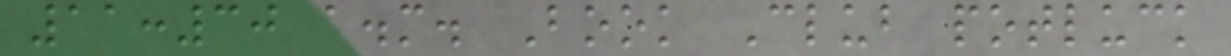11:30 a.m. Book Club potluck
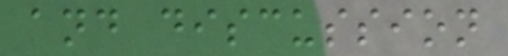and discussion
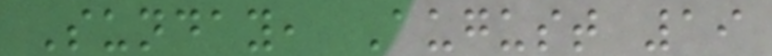Sunday, August 19
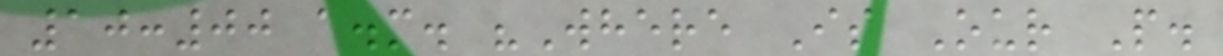10:00 a.m. "Where Is Our P.
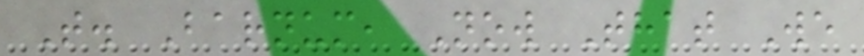T. Barnum, Now That We
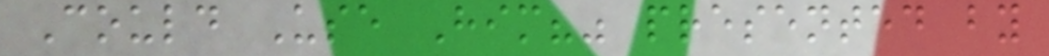Could Use Him?" presented by
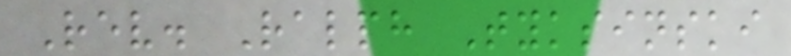Rev. Ralph Tyksinski
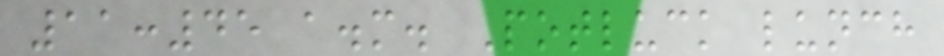11:45 a.m. Potluck lunch
